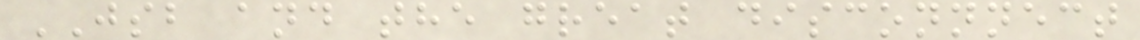JSB and the great disconnnect
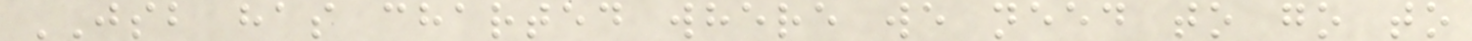JSB has charted where we need to go to
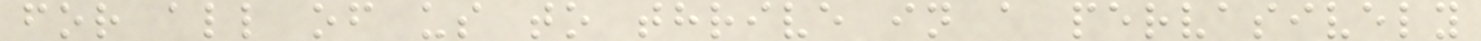for all of us to thrive in a pervasively
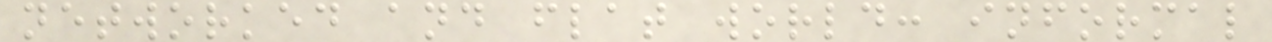networked and flat world: informal
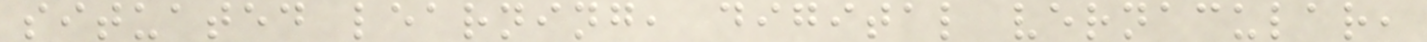situated learning, digital vernacular,
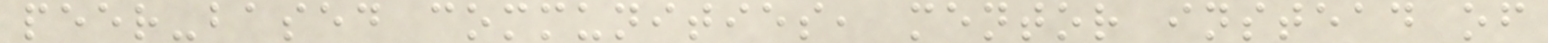peer-based communities, mentor instead of
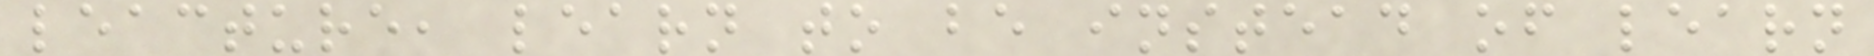leacture, learn to be instead of learn
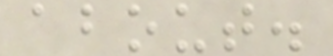about.
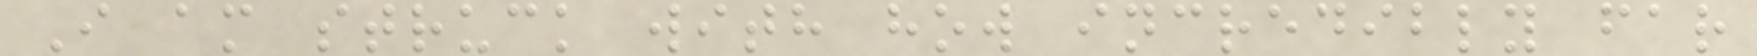I am struck with how incredibly far
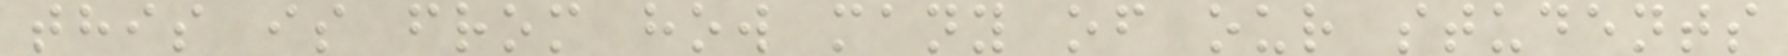this is from how many of our students
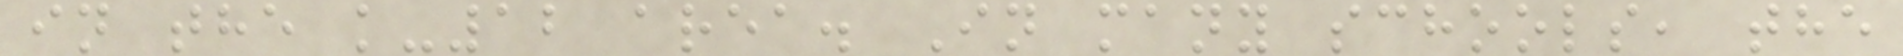in the k-12 area. In many schools, the
